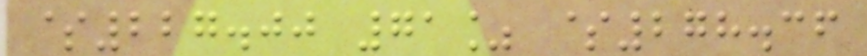$227.00 71% $278.36
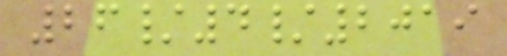26/4/2019
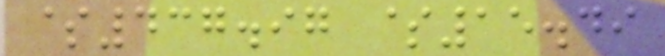$437.97 $15.49
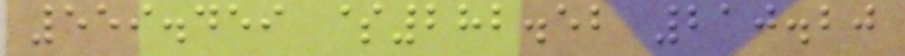559.459 $282.52 210.20
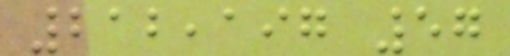212,197 57
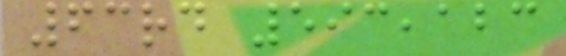63rd 593,123
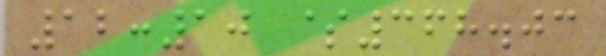12:10 $368.03
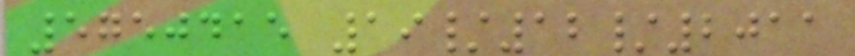5750415 19/12/2011
